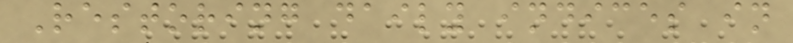Restoring daily indices in
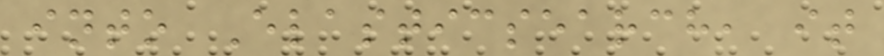into Elasticsearch, it
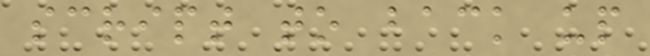script to back up
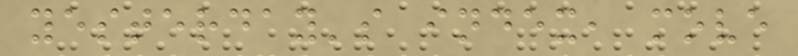yesterday's index, move
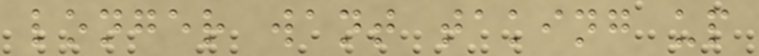longer want taking up
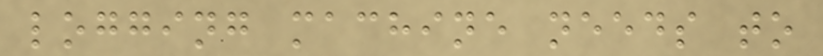logging machine needs to
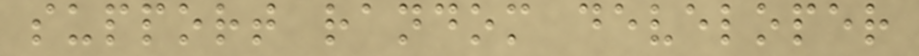support random developer
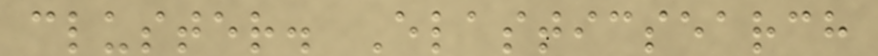cluster. Elasticsearch
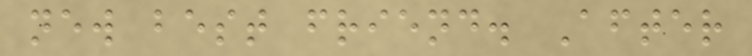new best friend. After
